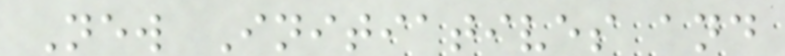New Initiatives and
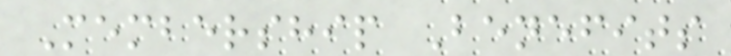Membership Benefits
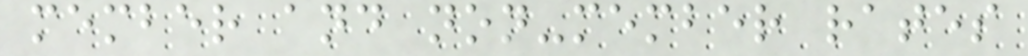member and non-member rates
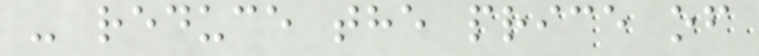- reduce the price of
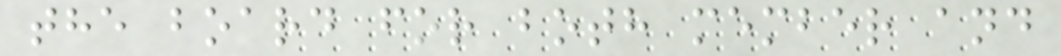the board for both member and
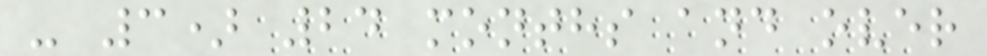- 3) 24 months and over
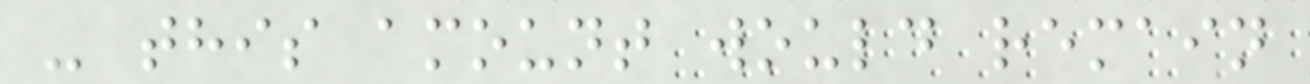- this amount would remain
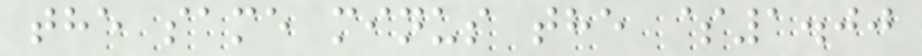the same minus the $1.00
